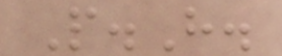P.H.
